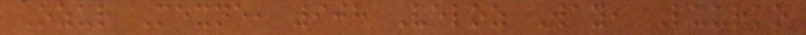Ozur Mexne, 908 Veloz Way, Luurko
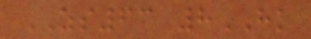ZS63 8HK
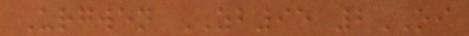Urgwen ZB95 2OI
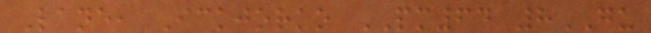Lane, Ickjorko PM64 8GU
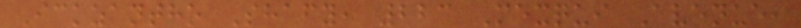Ickzantho Shafy, 223 Mexqui Avenue,
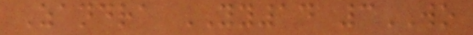Zandra YY14 3WO
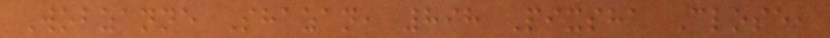Wobzanne Shazan, 898 Pixsha Close,
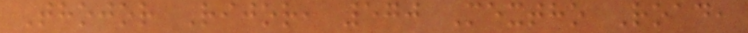Thojor Rijor, 570 Mextho Road,
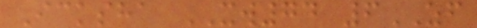Icksha XW74 6ZF
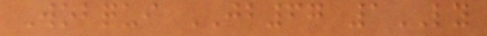Wobqui JB67 1LY
